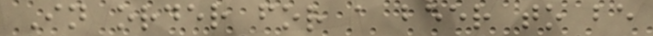In order for a beer to be
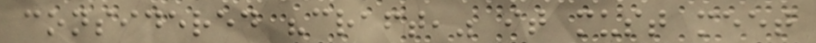considered "craft," it must meet
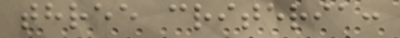three criteria:
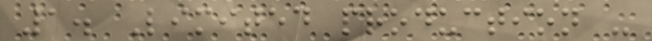1. Limited production -
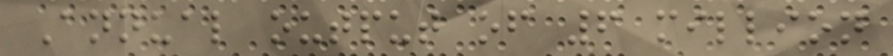Annual output of 6 million
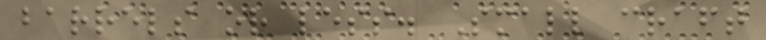barrels or less. Small craft
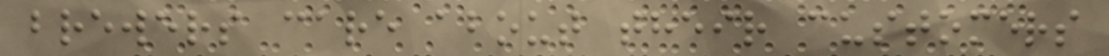brewers care about their customers
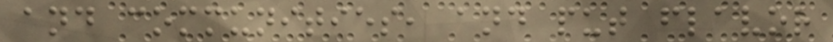and communities, and put flavor
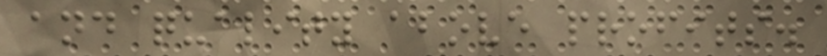and quality above profits.
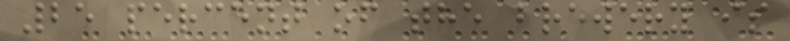25 percent of the brewery is
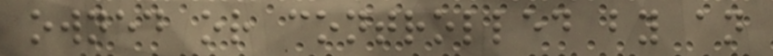owned or controlled by an
